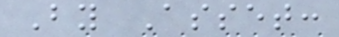By Asset:
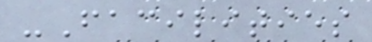-Facilities
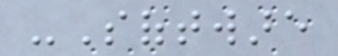-Software
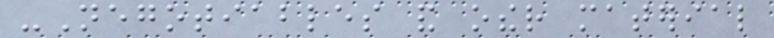-Negotiables and other material
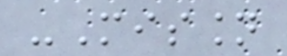-Mission
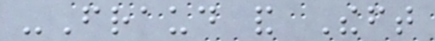-Fraud and Theft
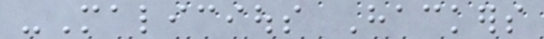-Malicious Hackers
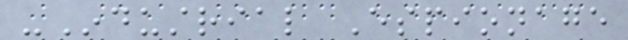-Industrial Espionage
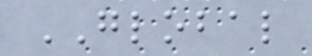GLOBAL
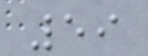59
